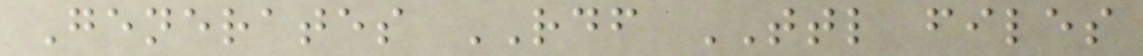Generates RDF TTL files
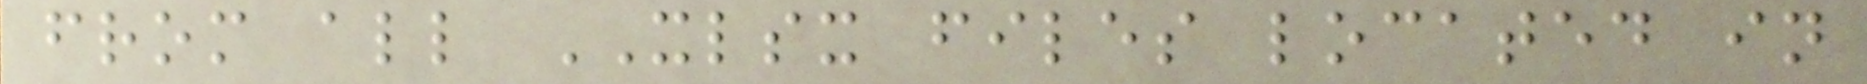from all XLSX files located in
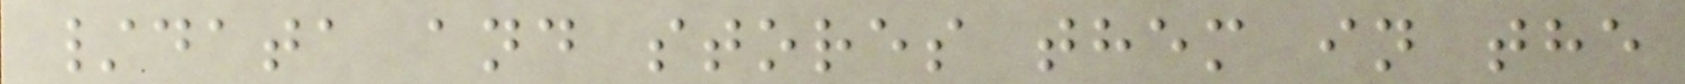/data and stores them in the
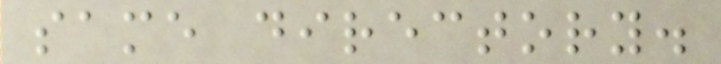same directory.
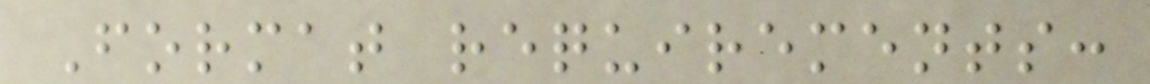Format requirements:
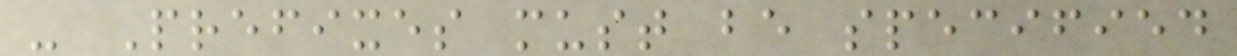- Prefixes must be specified
